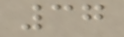37
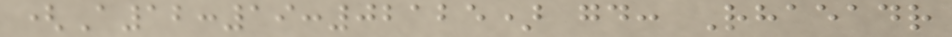(A12:19:02125) gd: Rhaeadr
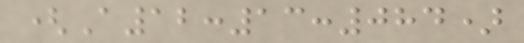(A12:13:084)
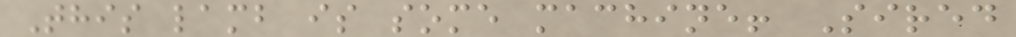This lamb is some machine! Sired
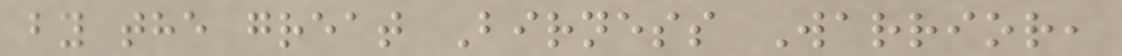by the great Birness Warrior,
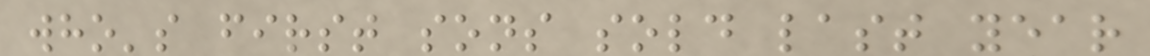who's first sons sold last year
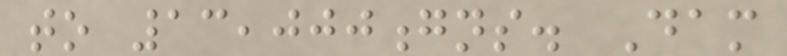to 13,000gns. Dam
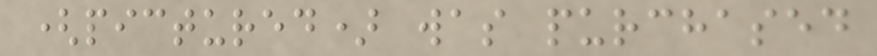(pictured) was purchased
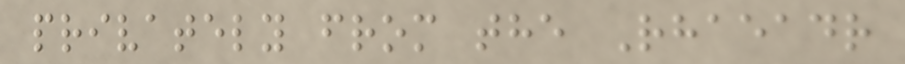privately from the Rhaeadr
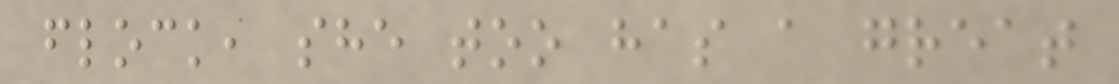flock, she too has a great
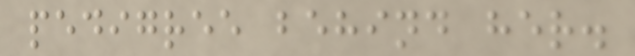pedigree behind her.
